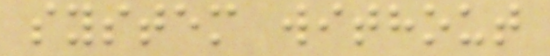system without
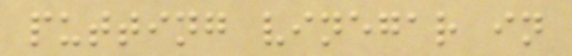putting vinegar in
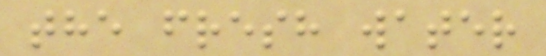the fresh water
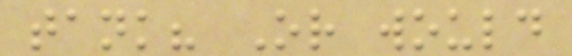tank? Or would
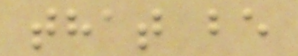that be
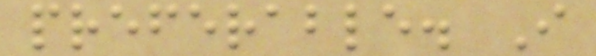preferable. I
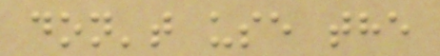don't use the
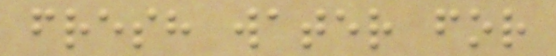fresh water for
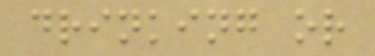drinking or
